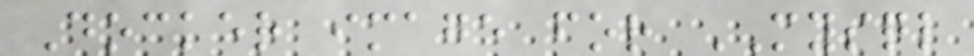Docker image for MYSQL
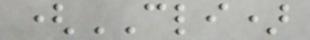(CLI)
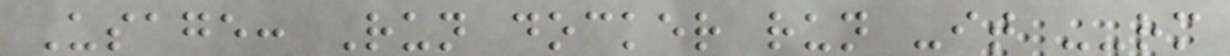Usage: Run docker run -it --rm
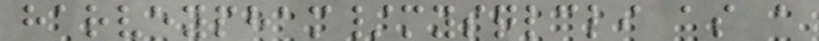harveypham/mysqlcli as a
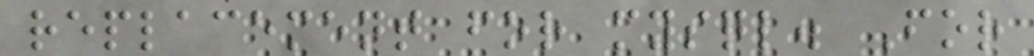replacement for mysql. For
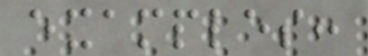examples:
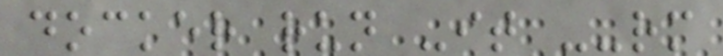docker run -it --rm
